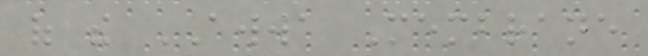of the AWWA Membrane
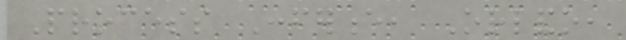Process Conference, Orlando,
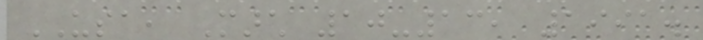USA, March 10-13, 1991.
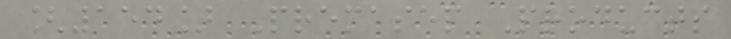[154] Premasep Products
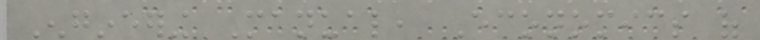Engineering Manual, Economics of
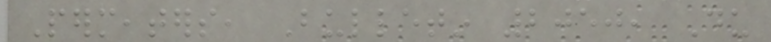Permeaters, Bulletin 2050, Du
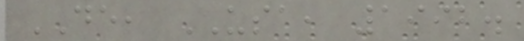DE, USA, 1992.
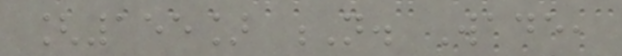[155] N. Wade,
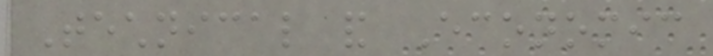Technical and Economic
